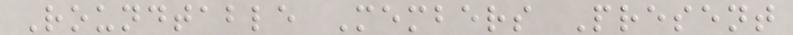Roundtable Members Present
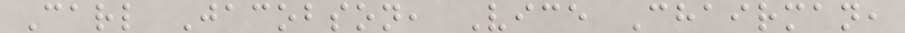Carl Jacobson, Vice Chairman,
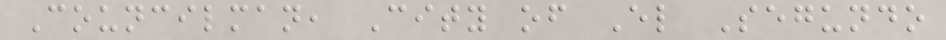Councilman, City of El Segundo
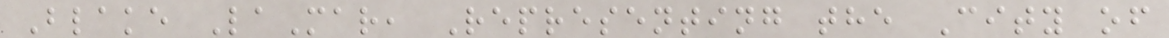Blake LaMar, Representing the City of
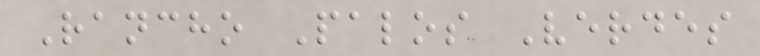Rancho Palos Verdes
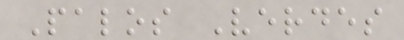Palos Verdes
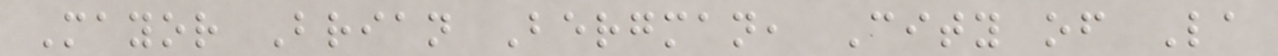Mayor Brian Bergman, City of La
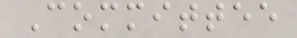Committee
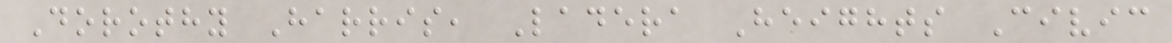Dorothy Harris, Ladera Heights Civic
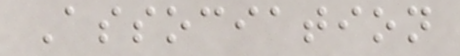Association
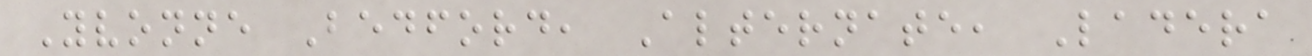Yvonne Bedford, Alternate, Ladera
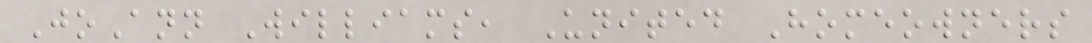JoAnn Williams, United Homeowners
